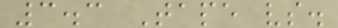3.3 Tape vs.
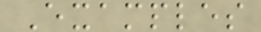Examples
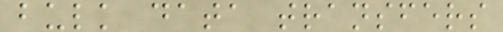bulk data transfers
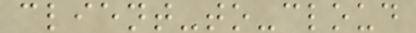client-to-cloud
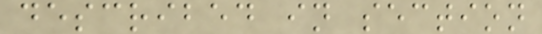described in section
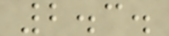2.3.
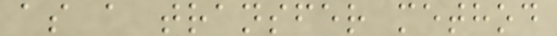as a transfer method
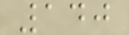140
